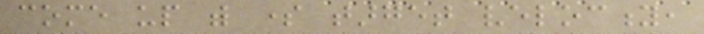come up with some target velocity,
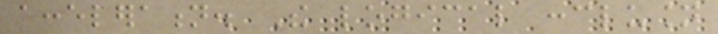acceleration. The logical conclusion
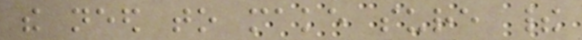the need to make sure their
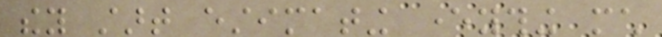they start estimating everything much
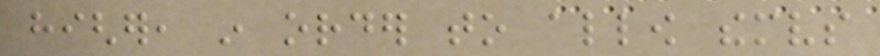higher, in order to allow themselves
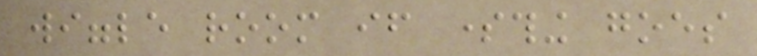wiggle room if something goes
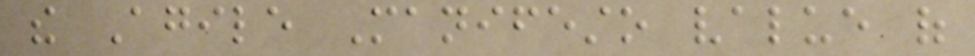the Agile Manifesto value of
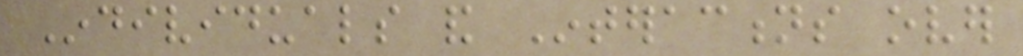Individuals and Interactions over
